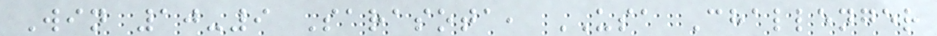Win 10-9 Sarasota, USA Challenger
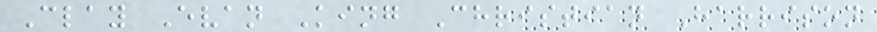Clay Evan King Christian Harrison
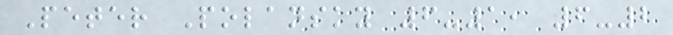Peter Polansky 6-1, 6-2
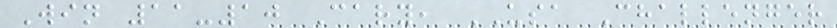Win 11-10 Cary, USA Challenger
